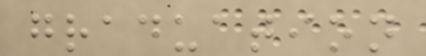graduation
